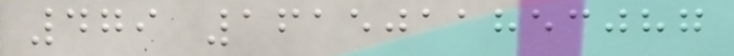479 1615011853087
